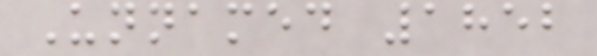Unnamed 1852
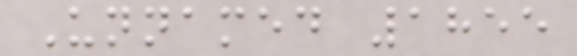Unnamed 1855
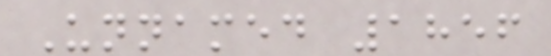Unnamed 1856
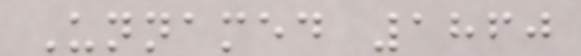Unnamed 1860
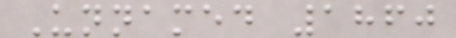Unnamed 1860
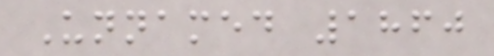Unnamed 1860
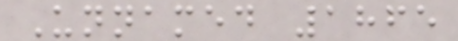Unnamed 1865
